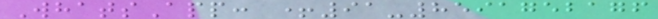WhatsApp: +91-8591752176
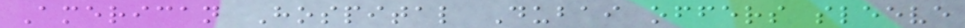American Hospital Dubai offers sleeve
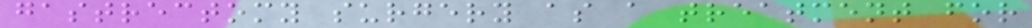gastrectomy surgery as a treatment for
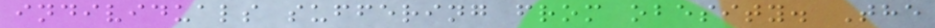individuals suffering from obesity. The
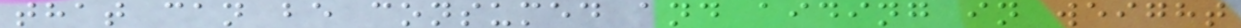that can be consumed and aiding in weight
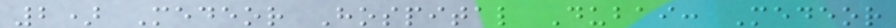2) Medeor Hospital Dubai: Medeor
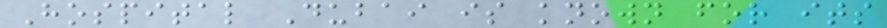Hospital Dubai is known for its
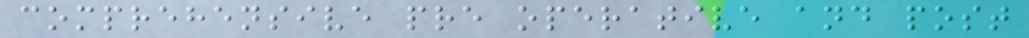comprehensive pre operative and post
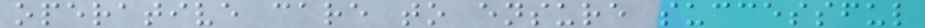operative care to ensure successful
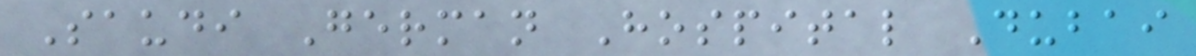Saudi German Hospital Dubai
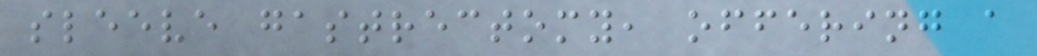sleeve gastrectomy, offering a
